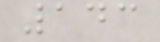143
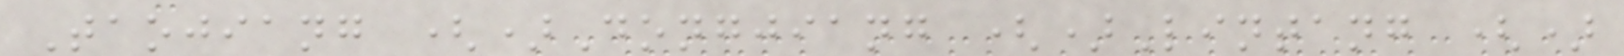Taojiang ()Dongjiang ()Lintang ()
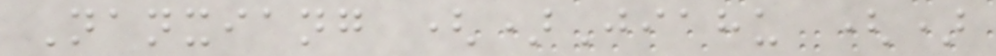Nanxiang ()Jiahu ()
